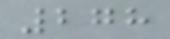278
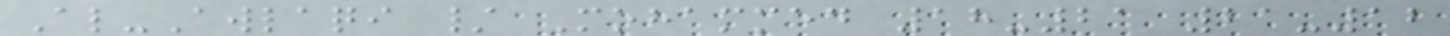Al-Awlaqi / Mohammed 18-21 21-12
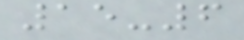15-6
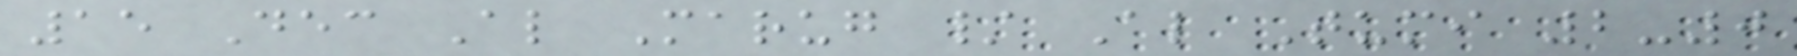15 Dec Al Marug / Al Tumi 2-0
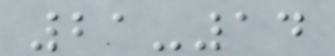21-14
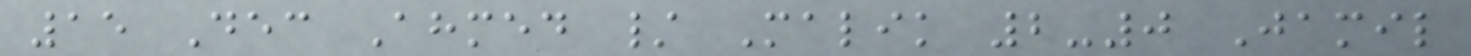15 Dec Ahmed / Malik 2-0 Jamil
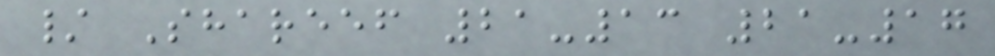/ Shareef 21-13 21-17
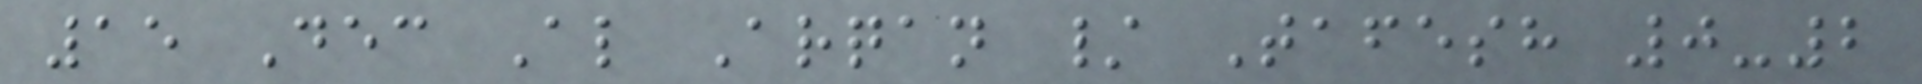15 Dec Al Arqan / Tafesh 0-2
